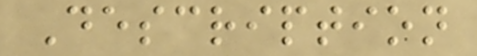Description
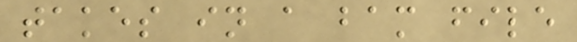takes in a bam file
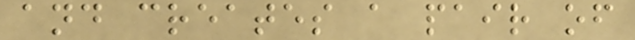and creates a pair of
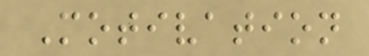Motivation
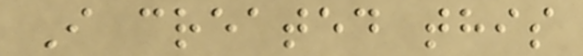I created this
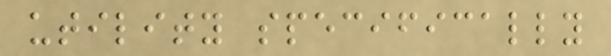utility specifically
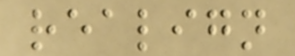realign
